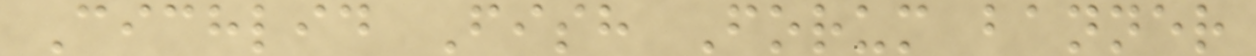Cichlid Fish Forum banner
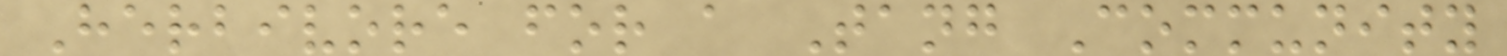Herbivore for a Tang Community
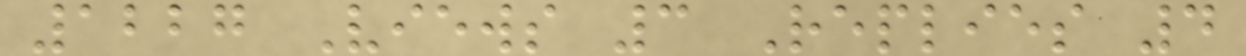1227 Views 3 Replies 4
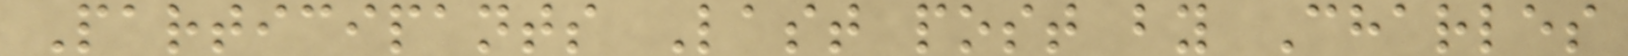Participants Last post by Charles
